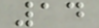14
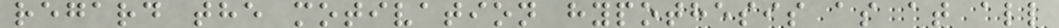regard the motivation hypothesis as at all
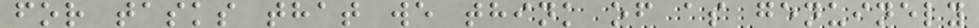for tasks that we think of as genuinely
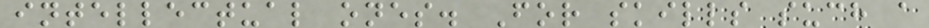intellectual ones. For skills such a
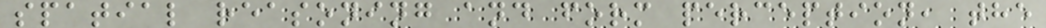spatial reasoning and form perception, the
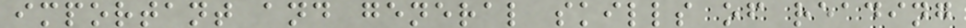important and general skills of reading
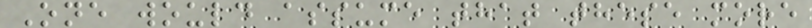One would assume that these more
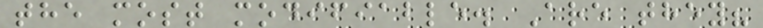the most modifiable. Are they?
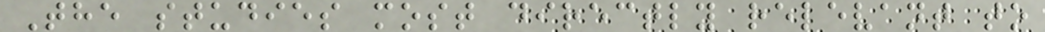The studies most directly relevant to
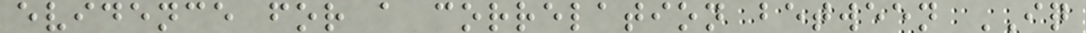evidence for a correlation between IQ
